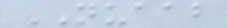NUAAB
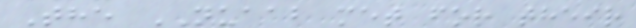The NUAAB met for their
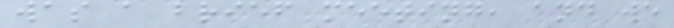was a brief meeting, and we
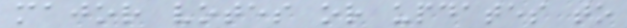major votes or updates to
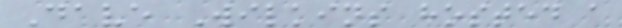Dave Wilkins hosted a
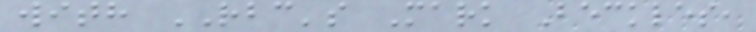with RBC's Mark Beckles,
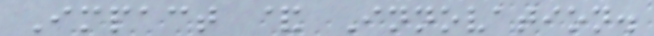Impact & Innovation.
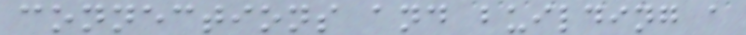connections and building a
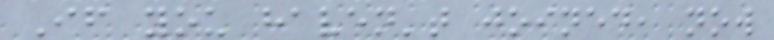If you haven't joined, now
